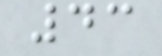43
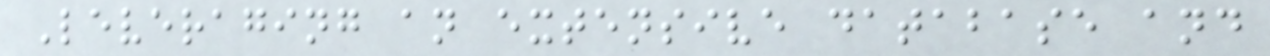Leveraging an extensive database and
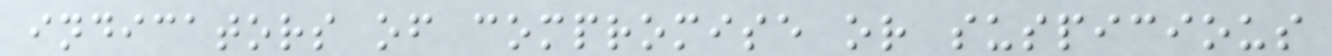indicators of compromise or suspicious
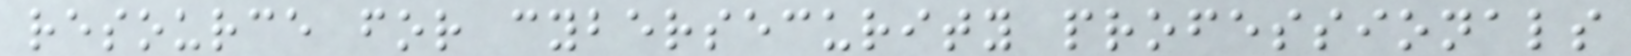resource for cybersecurity professionals
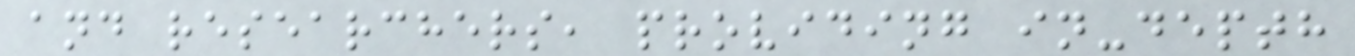and researchers, providing in-depth
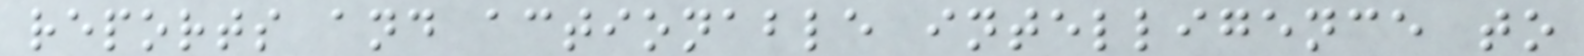reports and actionable intelligence to
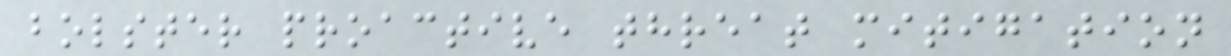bolster proactive threat mitigation
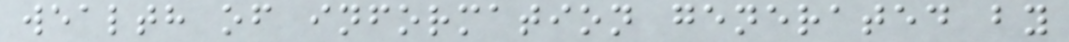wealth of information generated by
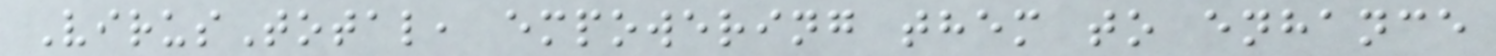VirusTotal, empowering them to enhance
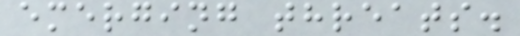emerging threats.
